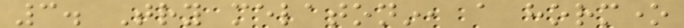3. Try melatonin, a hormone
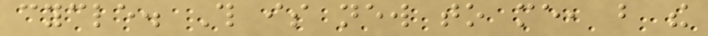cycle. This is new to me, but the
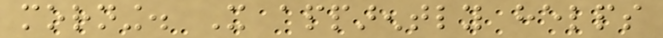morning. It apparently helps
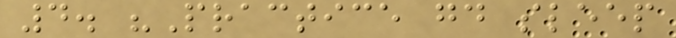4. "Practice good sleep
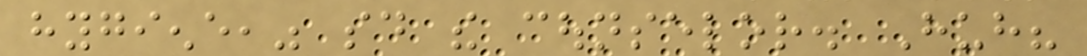hygiene," said the counselor. Huh?
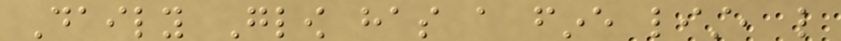Daily Glow has a fine list, like
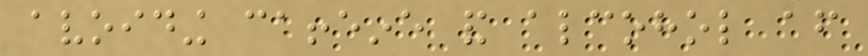avoiding caffeine and alcohol after
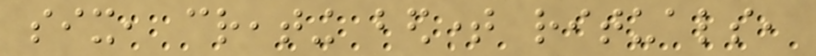six, creating bedtime rituals,
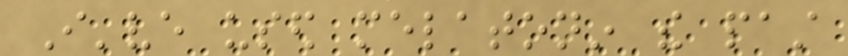I've used melatonin the past
